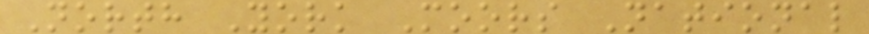North York Moors National
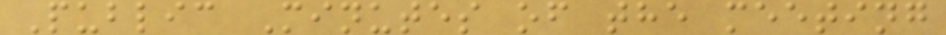Public Minutes of the meeting
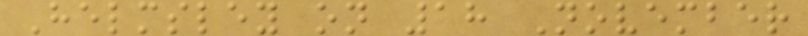Helmsley on 18 November
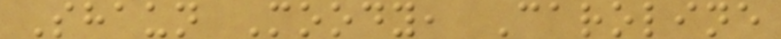Shaun Moody, Caroline
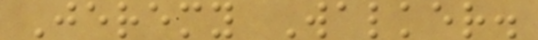Jeremy Walker.
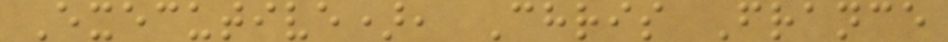Executive), Chris France
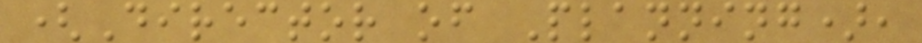(Director of Planning),
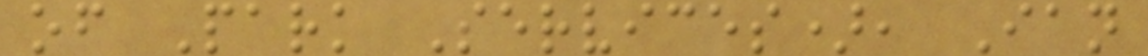of Park Services), Ian
